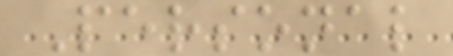Personal
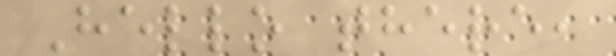Hello there,
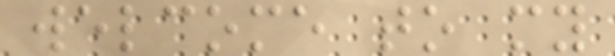welcome to my
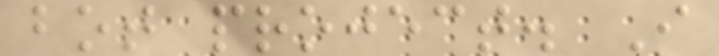bot project. I
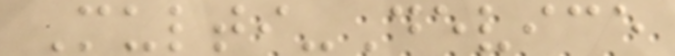Multi-Device
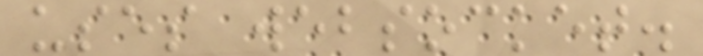uses websocket.
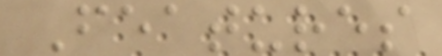Features
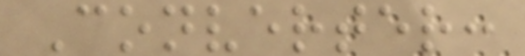Converter:
